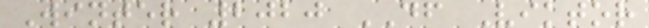Winter 2020 DF Viktor
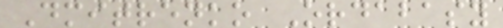Dmitrenko Ordabasy
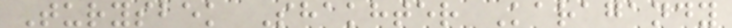Turysbek Shakhter Karagandy
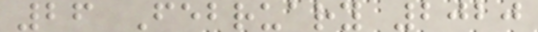26 February 2020
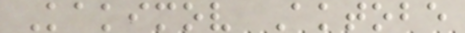Kakimov Aktobe
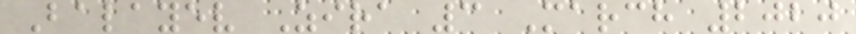Balayev Zira 3 March 2020
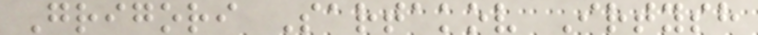Grigori Sartakov Irtysh
